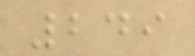249
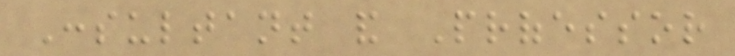Consultant and Professor
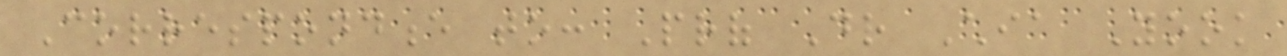Correspondence to: Prof Dr Chia Yook
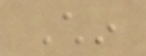Chin
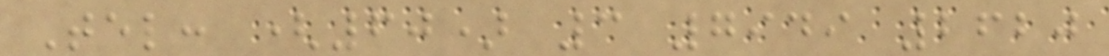Tel: (60) 3 7949 2620
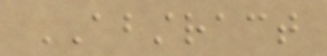ABSTRACT
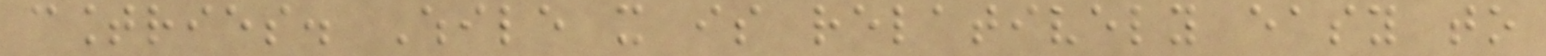countries. While it is relatively easy to
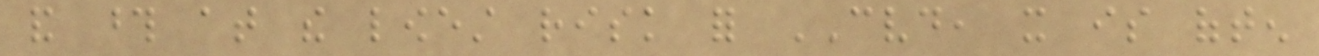and those at the lowest risk for CVD, it is often
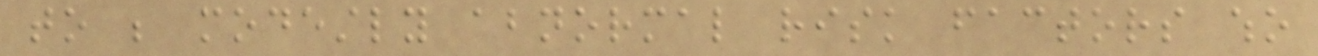to be modestly abnormal risk factors who
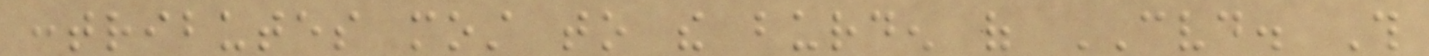contributes most to the burden of CVD. This
